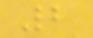2
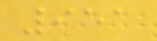951
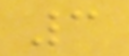3
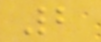2
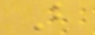B
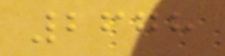2678
